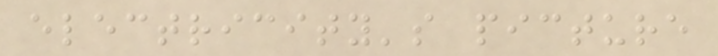electricity's picture
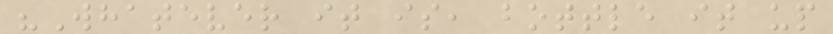"Whatever it is, bottle it up
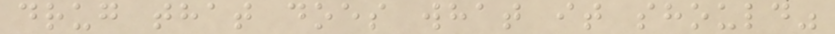drug that does what it should"
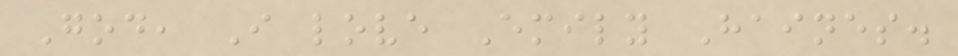God, I love Emily Haines.
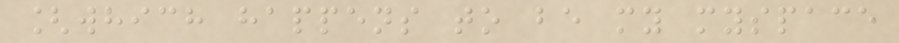[which happens to be my myspace
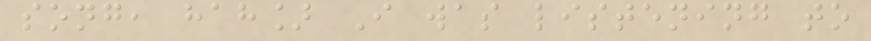song, hah] I was listening to
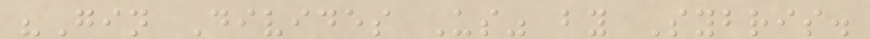"Gin Divides Us" by Sybris.
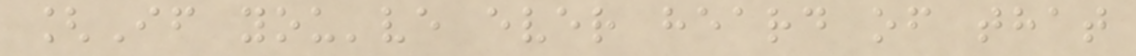[If you've ever heard of that
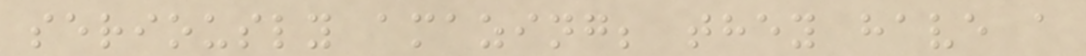seriously amazing; they have a
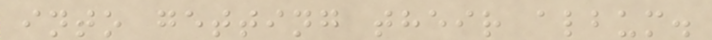into getting their album.
